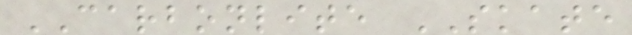CARBONLITE SKATE
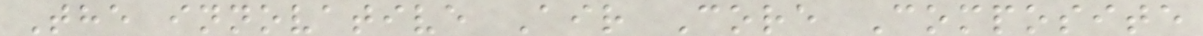The innovative Air Core Composite
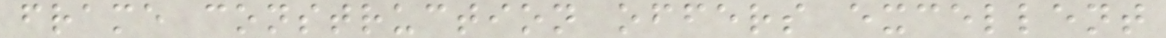frame construction offers excellent
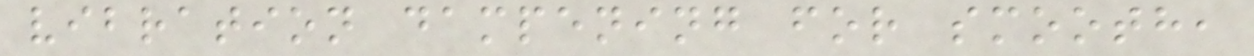vibration dampening for smooth,
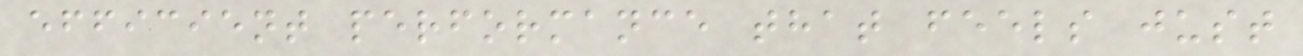efficient performance that feels just
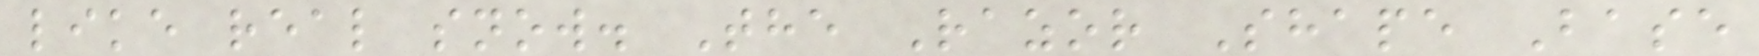like real snow. The Razor Shape Base
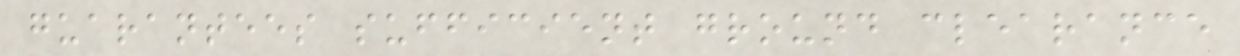guarantees sufficient ground clearance
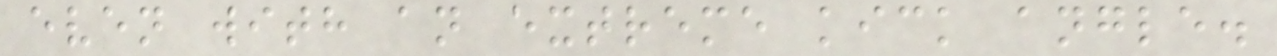even with an extreme kick angle.
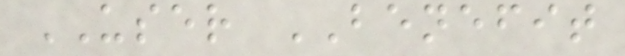USER BENEFIT
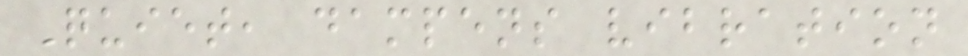Quiet, dampens vibration
